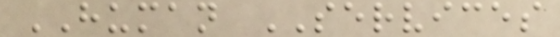HUMAN SERVICES
